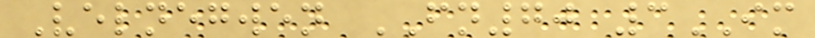Velnegwen FN70 3IM
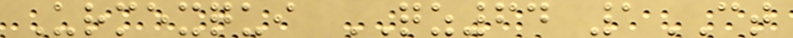Urmexqui QZ64 1CT
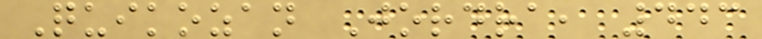Quikozan Jordra, 443
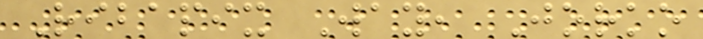Ribapix Way, Jorko
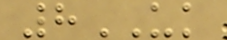8UK
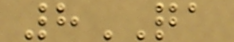8QA
